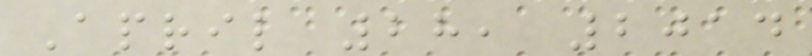April 28, 2014
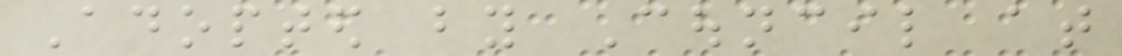Adopted by Council at
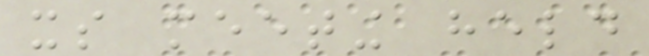its meeting held
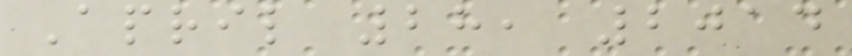April 28, 2014
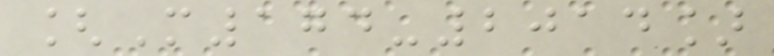[M174-2014]
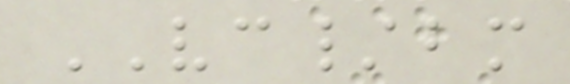VC/bm
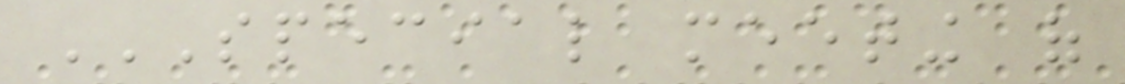SPECIAL MEETING OF
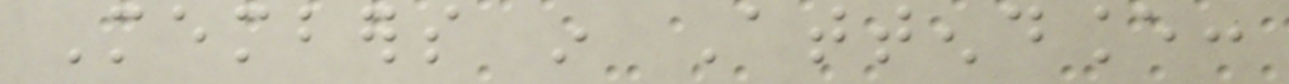Members in Attendance:
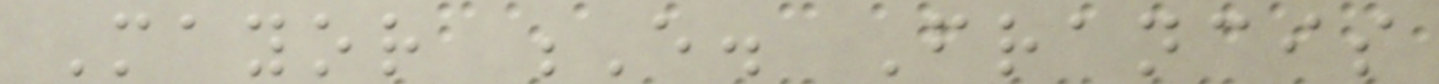Mayor E. Francis
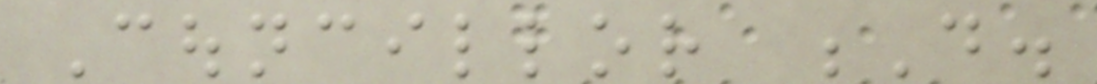Councillor D.
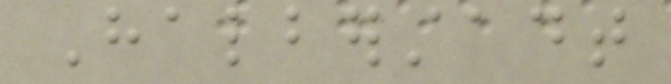Halberstadt
